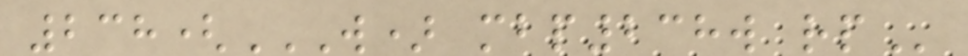238(W) MBP238W RP
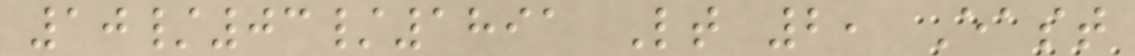10/03/1891 Lt 2, East
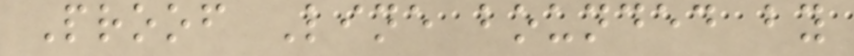Proof Line bounded by
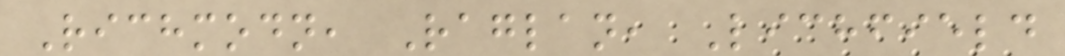Richmodn, Raglan, Lichfield
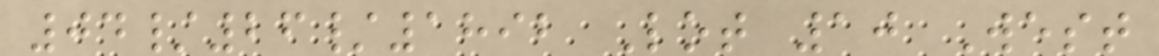04/26/1892 Lot 10 West
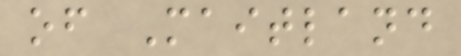of Maitland
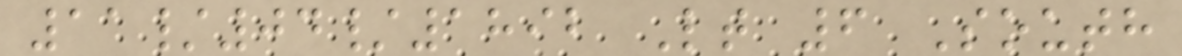11/04/1892 Lt 6 South
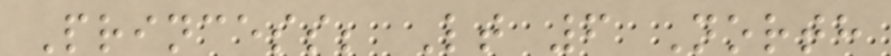Princess; Lt 6 North
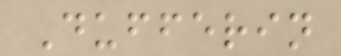Dufferin
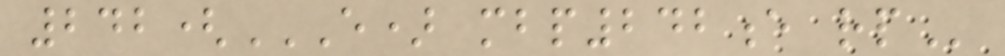242(E) MBP242E RP
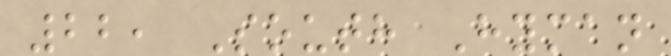22, South Hyman
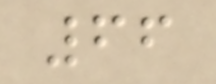66
